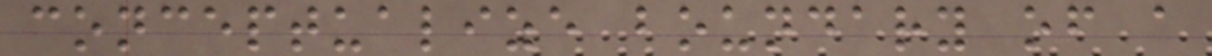conceptualize boundary of a
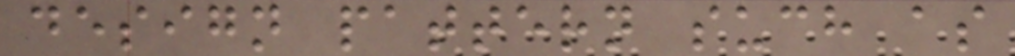design pattern such as
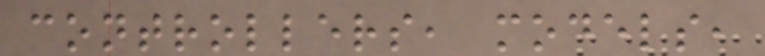controllers, models,
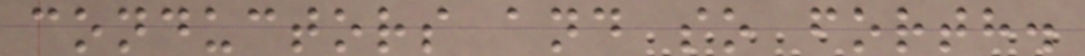conductors and so forth.
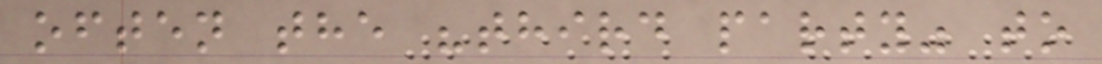often the "third party" to
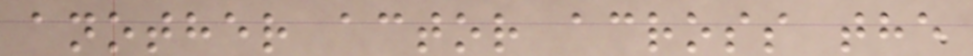another actor across the
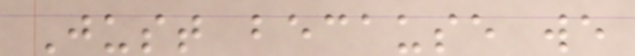Just because we
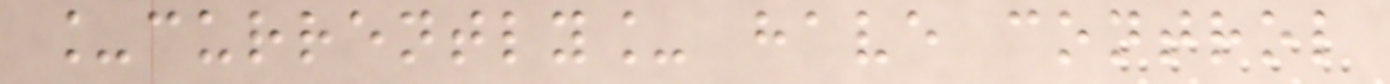_currently_ have control
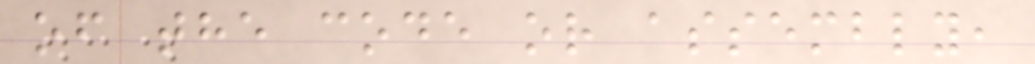of the code or assembly,
